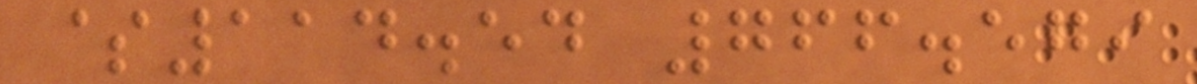$114.54 766.579
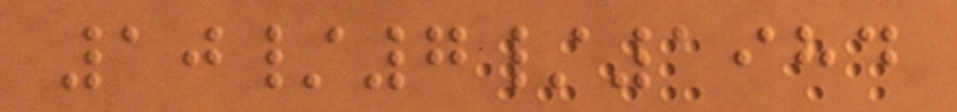10/7/1984
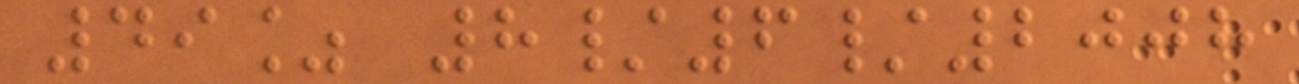49% 8/6/2008
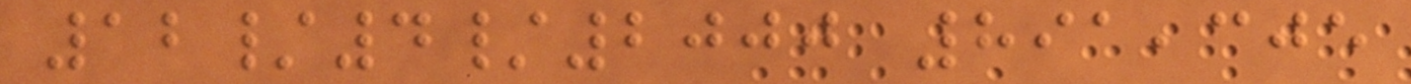12/4/2000 891,305
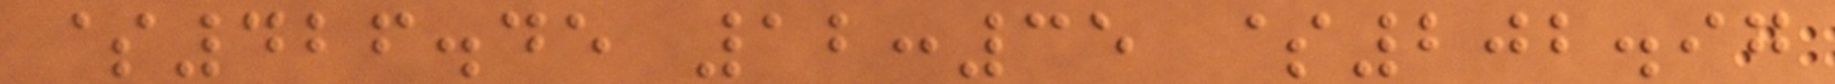$426.45 12:35 $202.97
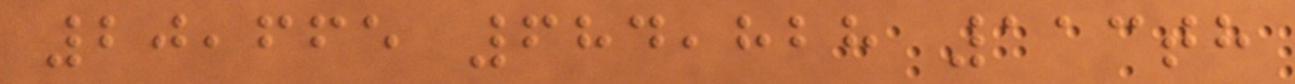20,665 684,828 113th
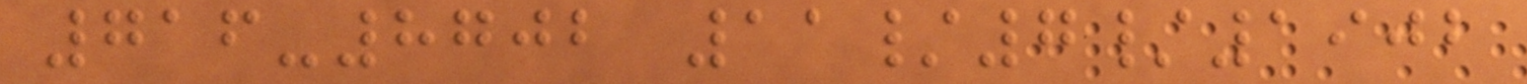716-8702 11/7/1902
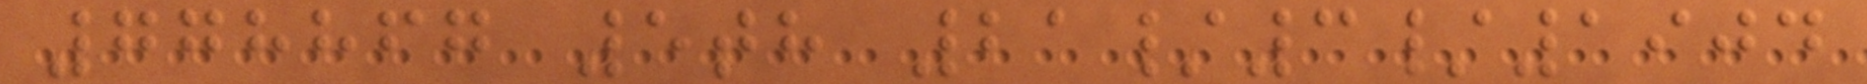778867 5th 21/3/1904
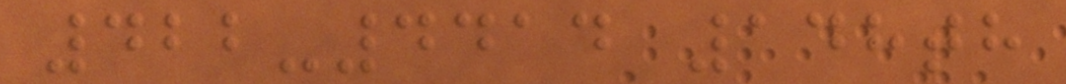422-4414 148th
